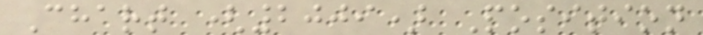Chart (2009) Position
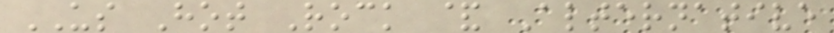US Hot Rock & Alternative
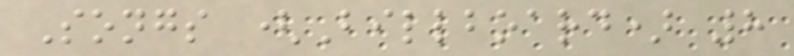Songs (Billboard) 8
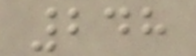248
